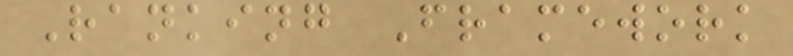Ranking Framework
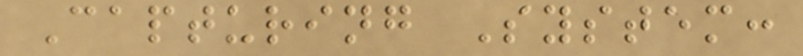Capturing System:
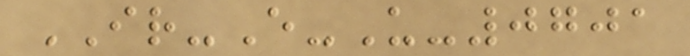IR-E-U-0701
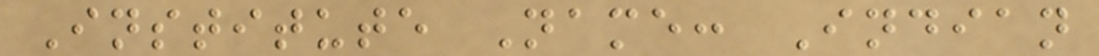Institute Name: Indian
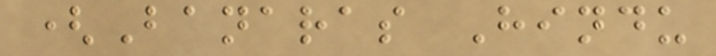(Banaras Hindu
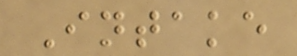Intake
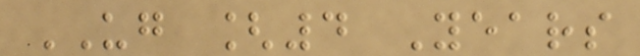UG [4 Years
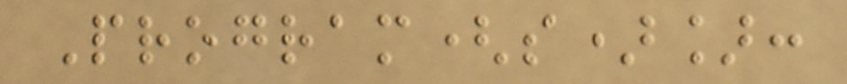Program(s)]:
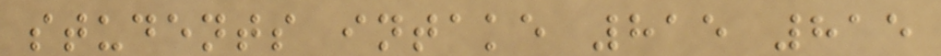students intake 815 815
